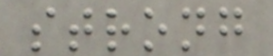strong
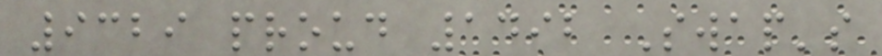9329 proud 1492 Swap's
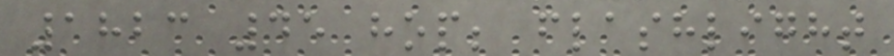1823 45 hop; flashlight
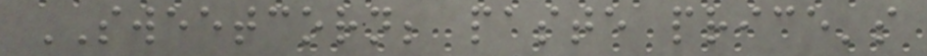SWEETCORN; paste price's
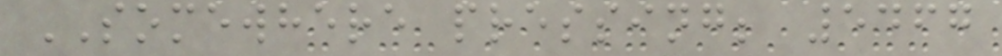SOMEWHERE pressing; 5467
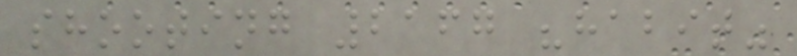shooting 2167 "habit"
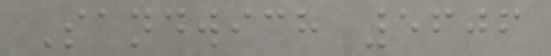Sandwich 5606
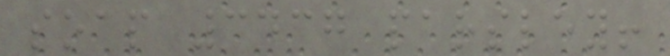soap 3437 parsley!
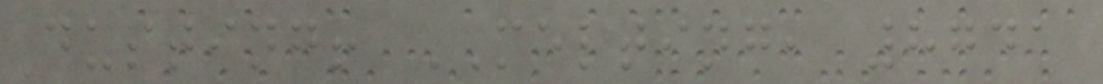dusting! MELTING, 8741
